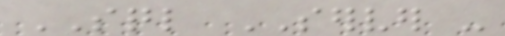SQL SERVER -
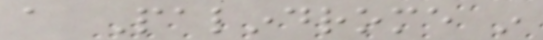a Palindrome in
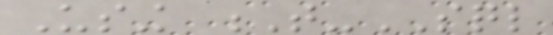Using T-SQL
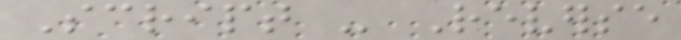Script - Reverse
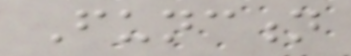Function
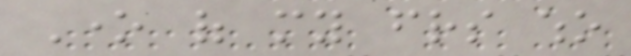One of my friends who
